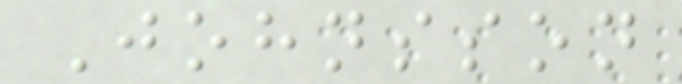Johnsson
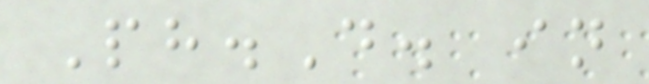Ph.D. in
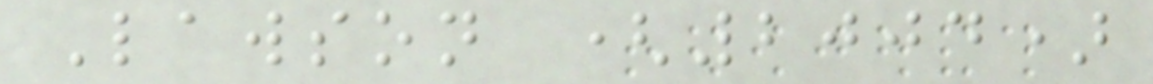Lawson (2004)
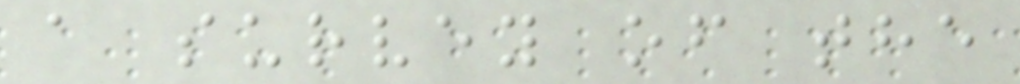a survey of the
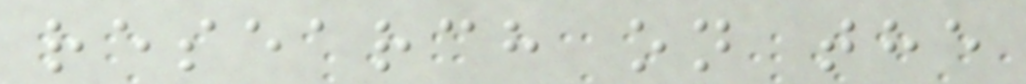research on the
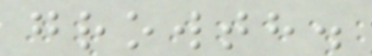growth.
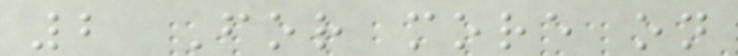2 For more on
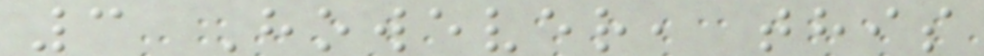3 However, this
